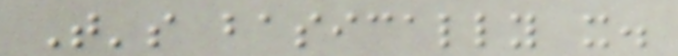That's basically it.
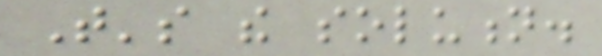That's the solution.
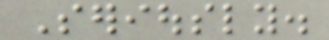Seriously.
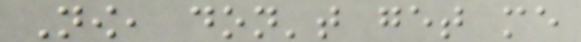Now, don't get me
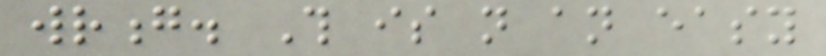wrong. This is not an easy
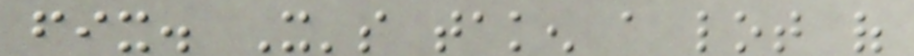fix. It's taken a lot of
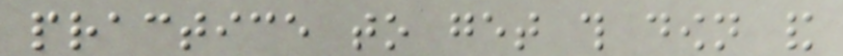practice to get this down and
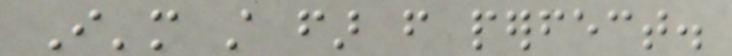I'm still far from perfect.
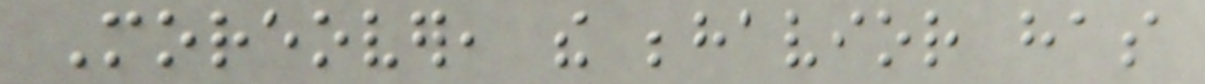Moreover, the behavior has
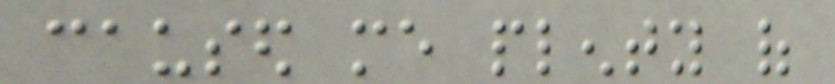caused me plenty of
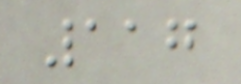117
